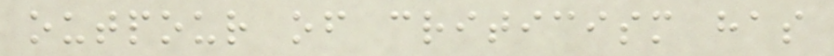outpour of criticism has
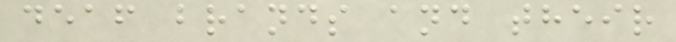deaf brands and their
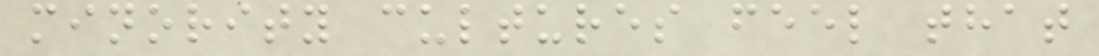minority cultures feel that
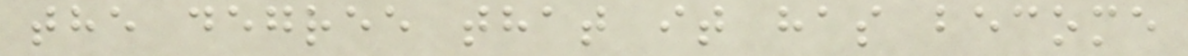the degree that it has become
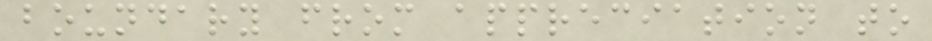boundary from appreciation to
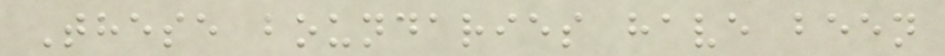These boundaries have been
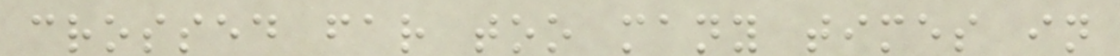crossed far too many times in
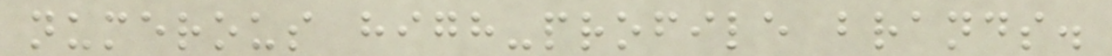numerous high-profile brands.
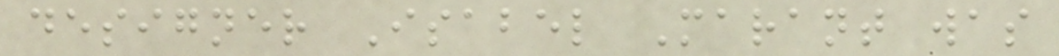designer Isabel Marant was
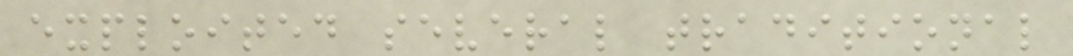exploited several traditional
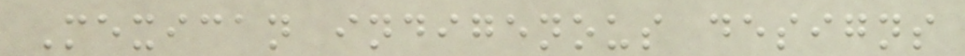Mexican indigenous designs
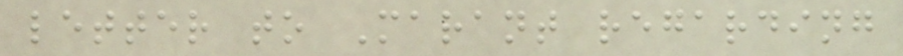letter to Marant regarding
